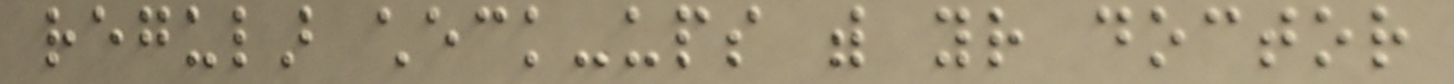regular check-ups with your doctor
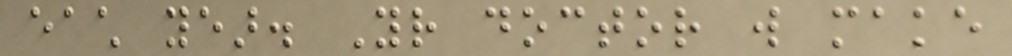each year. Your doctor will make
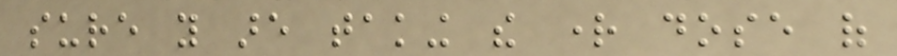sure you are taking the right dose of
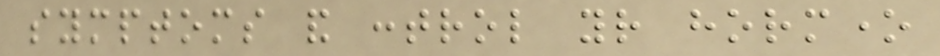symptoms and control your hormone
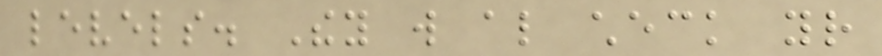levels. They will also check your
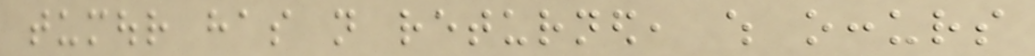tumour has not returned, which occurs
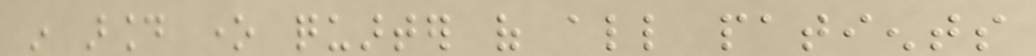in around one quarter of all patients
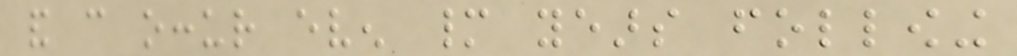and can occur even many years following
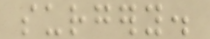surgery.
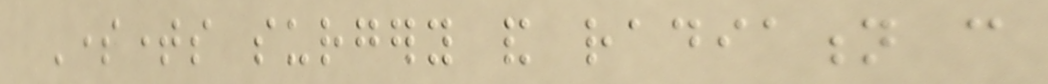Sometimes surgery and radiation can
